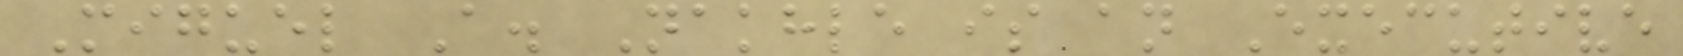Miguel A. Nakhle is an Executive
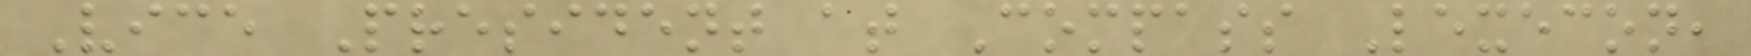Vice President at Compass Lexecon,
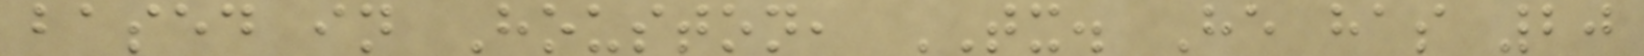based in Houston, TX. He has 20
